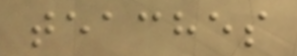teaches
